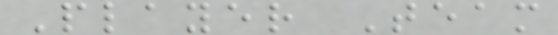Player Team
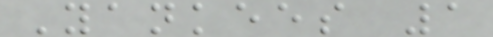Yankees 1
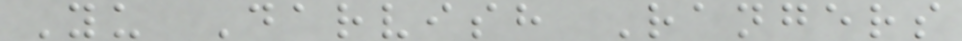Yu Darvish Rangers
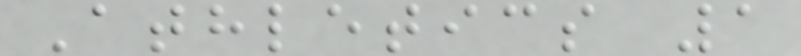Athletics 1
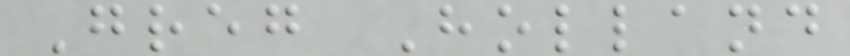Greg Holland
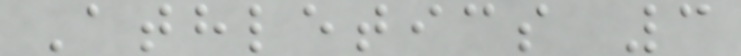Athletics 3
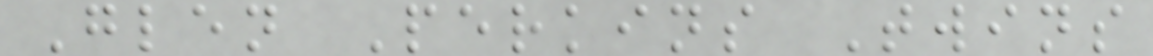Glen Perkins Twins
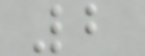2
